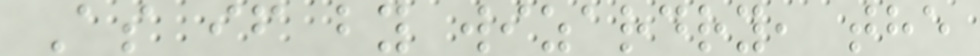As if by wizardry, the
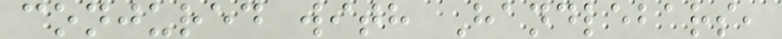conjured with Handlebars,
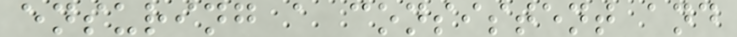ensuring a consistent and
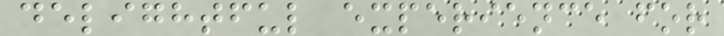delightful experience for
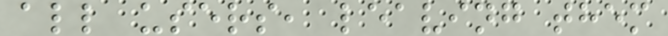all users, leaving them
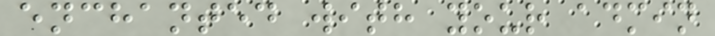enchanted with your admin
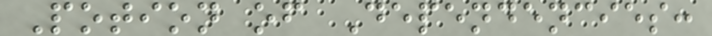Potion of Dependencies:
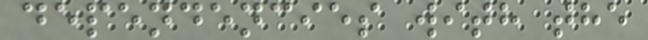dependencies with the
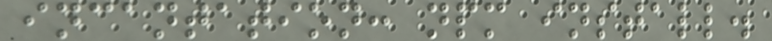incantation: npm install.
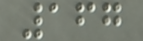167
